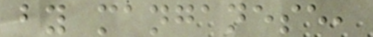by manganese,
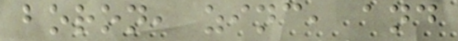boron, zinc, and
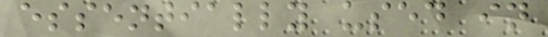essentially used in
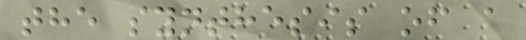the synthesis of a
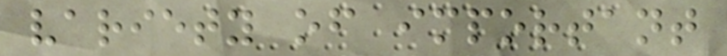variety of important
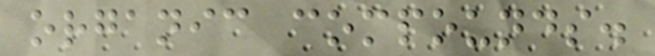organic compounds.
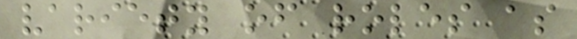variety of roles as
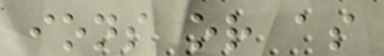ions or as
